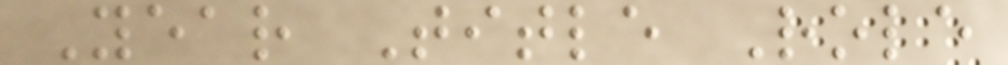Year Title Role
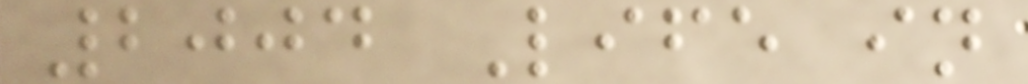2004 Life in
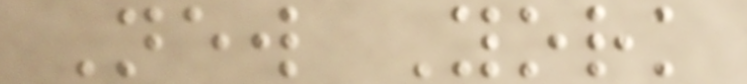New York
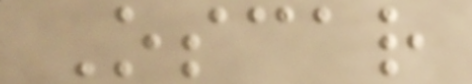Oscar
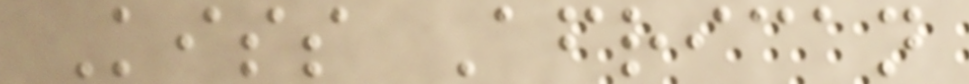Kiss African
